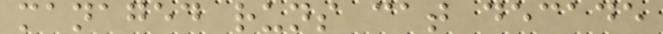managed runs cat decade
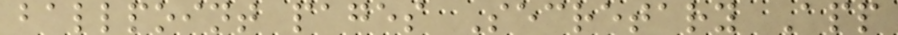ballpoint pages Secretary App
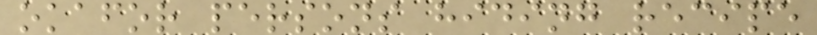okafor persons hiding recipe
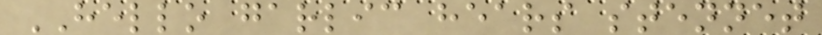HELLO garlic hears stennet
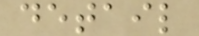detail
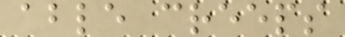able creeps
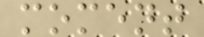moment
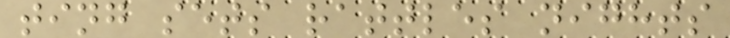ting sets rattles nights
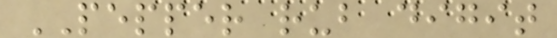PEPPER rub digit
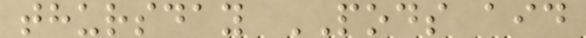thursday PODS aid
